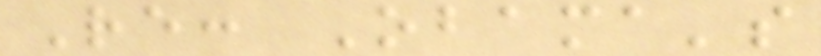Re: Obama's
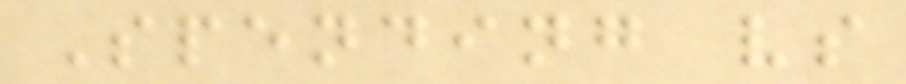Spending vs
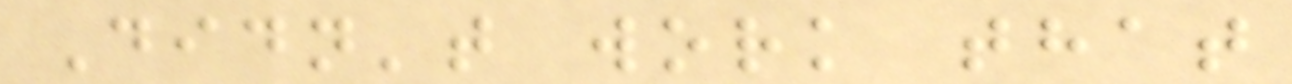Didn't work that
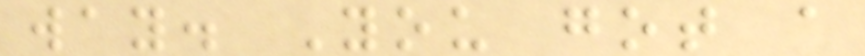way. You got a
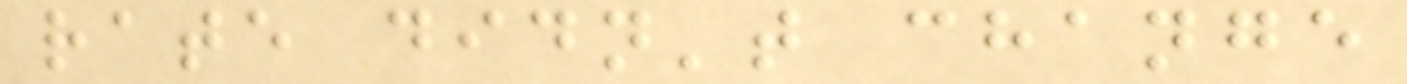rate didn't change
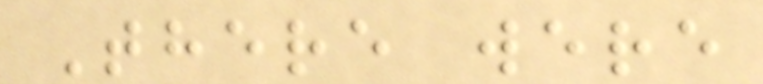There were
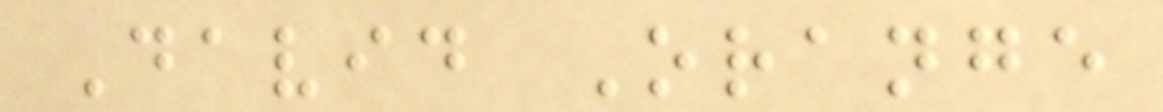David Orange
